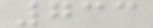733
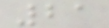21
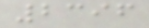2396
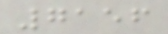7156
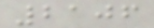2106
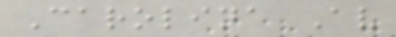Carolina Av
